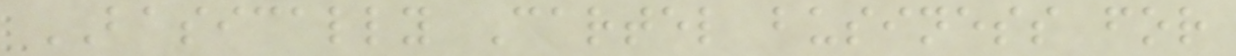BASICALLY Cartel business for
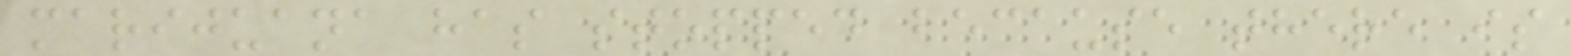marijuana has stopped because there is
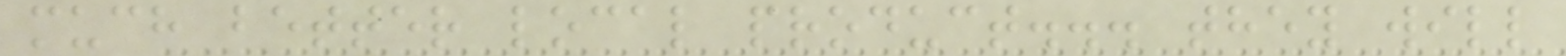much better local product... they will
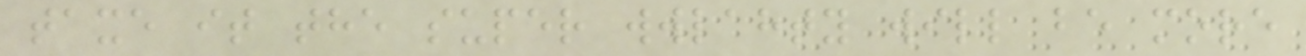taxe it the super wwlahty will be more
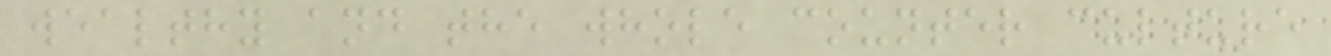wealthy and the whole counter culture
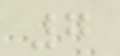7
